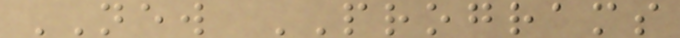NEW PROGRAMS
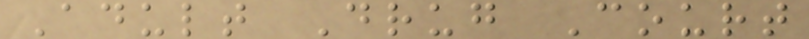Adult Drug Court
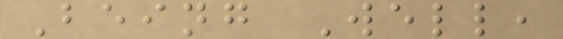Being Well,
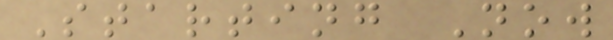Starting Now
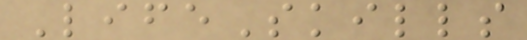LifeSkills
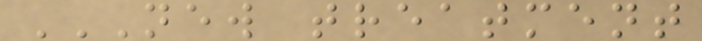NEW TREATMENT
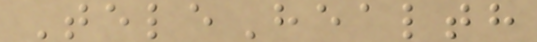TeleHealth
